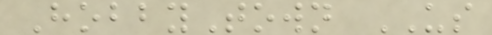HobbyTown US
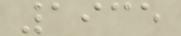1935
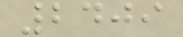2409
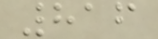816
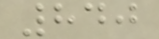840
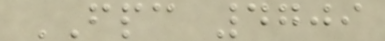FPC 4709
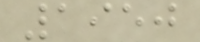1950
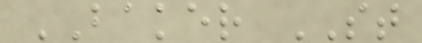BAKER ST
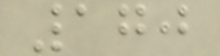170
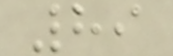89
